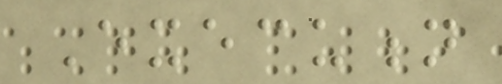Execution
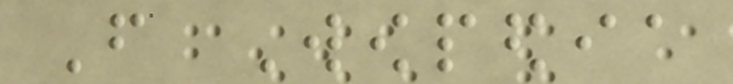From Wowpedia
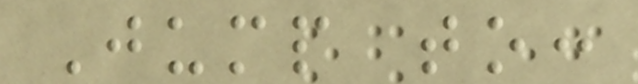Jump to:
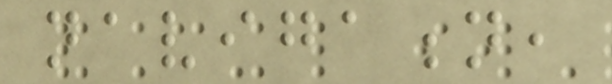navigation,
